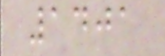1401
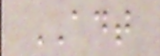ADT
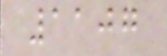1107
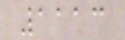1113
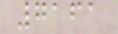7161
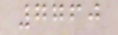7760
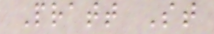Pratt St
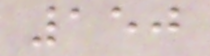150
